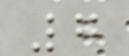7
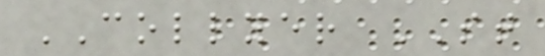COLLYER ST
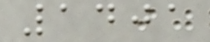1401
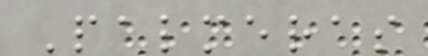Palmeras
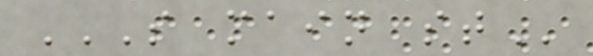S MAIN ST
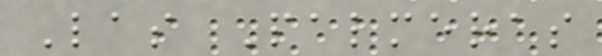Las Palmeras
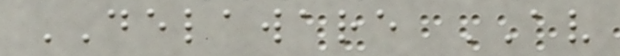DELAWARE AV
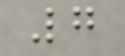7
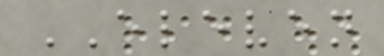ELEVEN
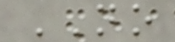NO
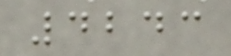4243
